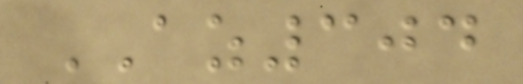AZ304
